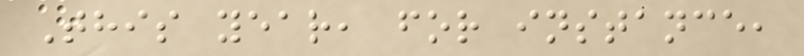This year, for instance,
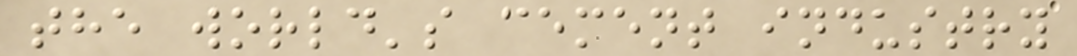the world's cement industry
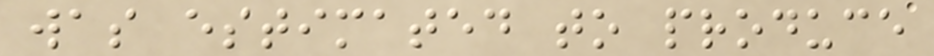was estimated to produce
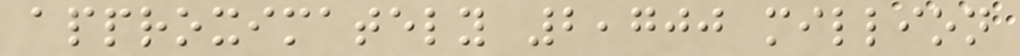approximately 2,700 million
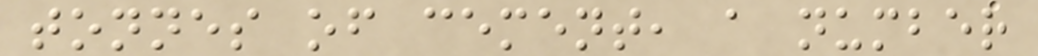tonnes of cement, a number
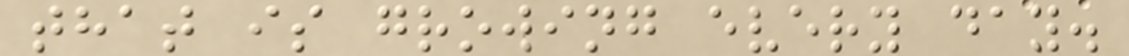that is growing every day.
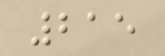215
